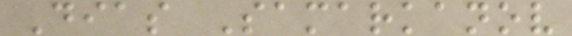Dias Samarkanov
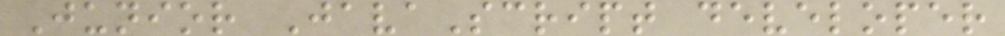Junior JavaScript developer
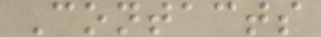Contacts
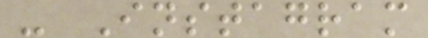- Instagram
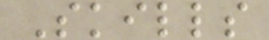Skills
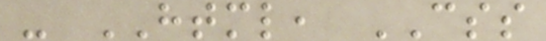- HTML, CSS
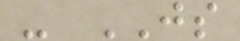- JS
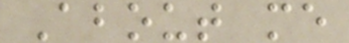About me
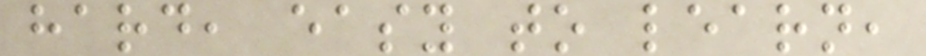hard, easy to learn,
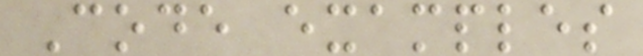Code examples
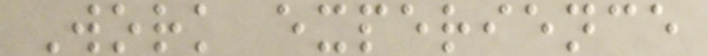Work experience
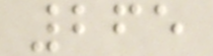265
